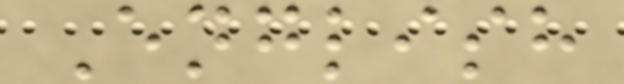English
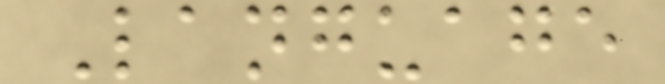Language
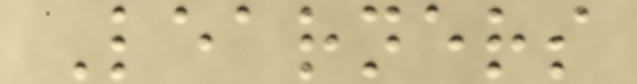Learners
